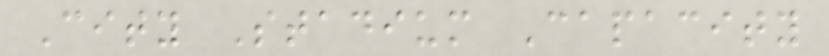City Stadium Capacity
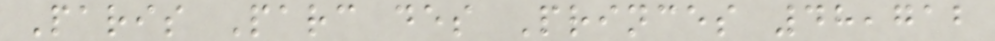Paris Parc des Princes 48,712
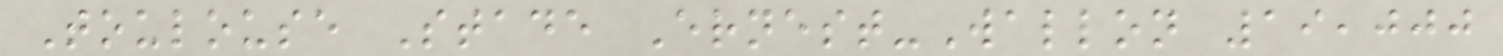Toulouse Stade Ernest-Wallon 19,000
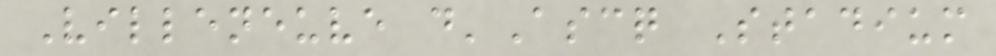Villeneuve d'Ascq Stadium
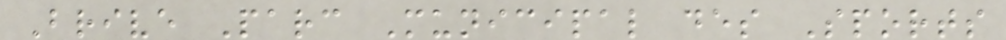Brive Parc Municipal des Sports
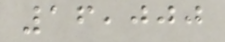16,000
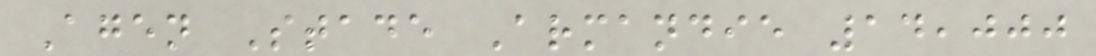Agen Stade Armandie 14,000
